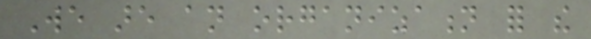We are an organization for the
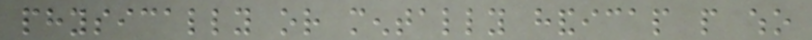physically or mentally handicap people who
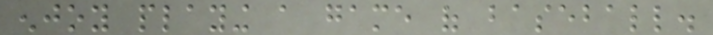enjoy playing a game of baseball.
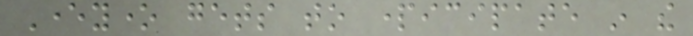Everyone gets to participate in the
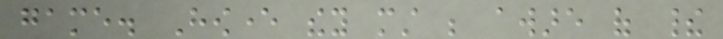game. However they must be aware of their
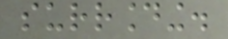surrounding.
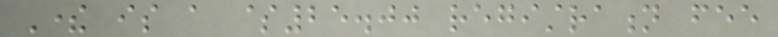There is a $25.00 registration fee
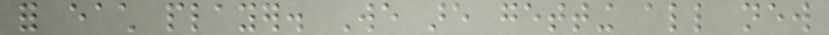for each player. We are getting all new
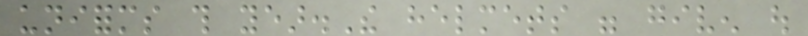uniforms this year.The helmets were given out
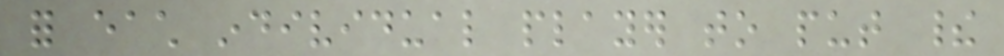for each individual player to put their
